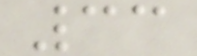33
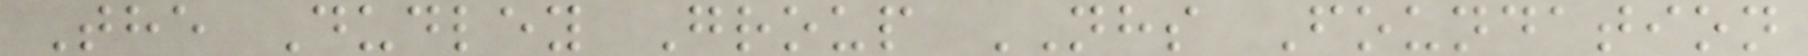The Dudley Group NHS Foundation
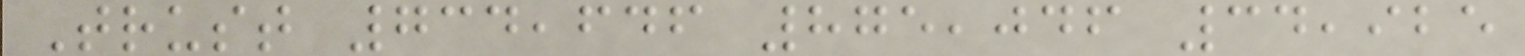Trust 734,646 875,046 34,925
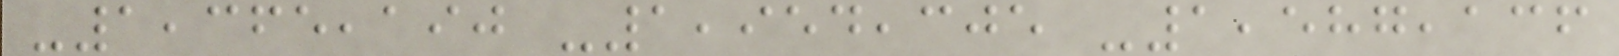-1,365,190 -1,954,305 -1,587,136
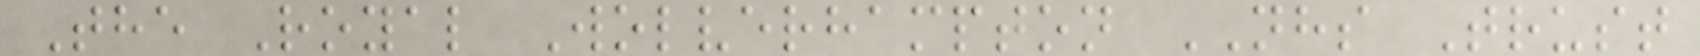The Royal Wolverhampton NHS Trust
